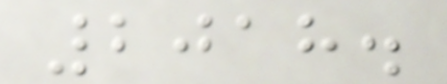2018.
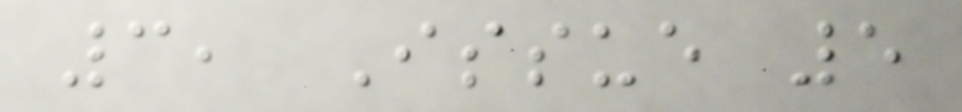3, Issue 5
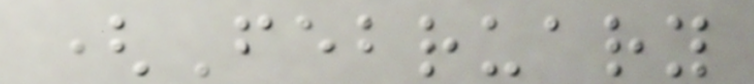(February
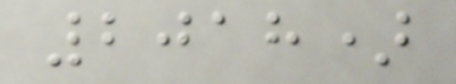2018)
